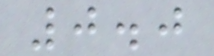0.0
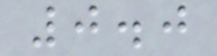0.0
